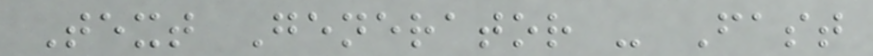Text Generator - Fast
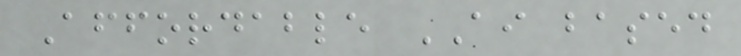Affordable AI based
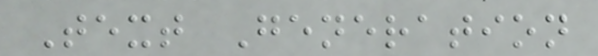Text Generation
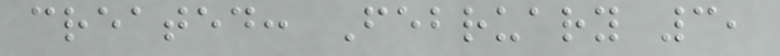created: February 3,
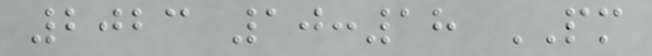2023 10:18 PM
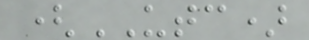(UTC)
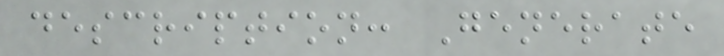description: Generate
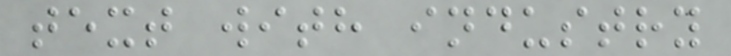text with industry
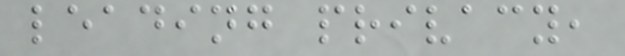leading privacy,
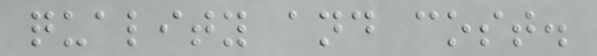quality and cost.
